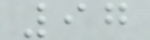97
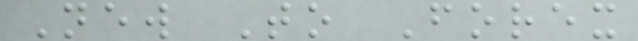New To Forex
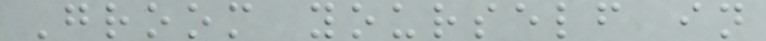Groom yourself in
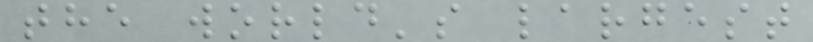the world's largest
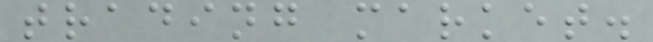trading market.
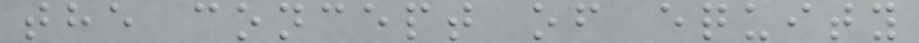the concept of equity
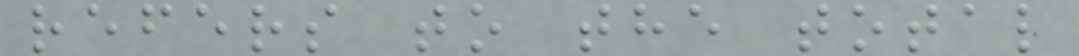refers to the total
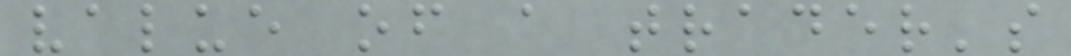value of a trader's
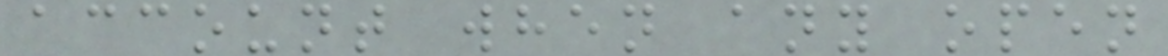account when any open
